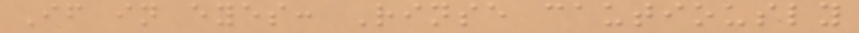If in eyes: Rinse cautiously
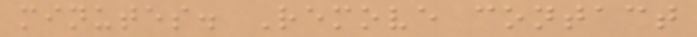minutes. Remove contact
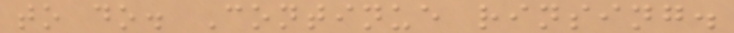to do. Continue rinsing.
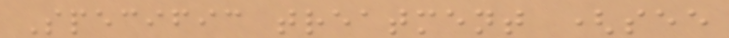Specific treatment (see
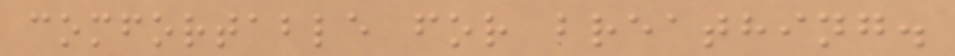comfortable for breathing.
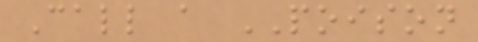Call a POISON
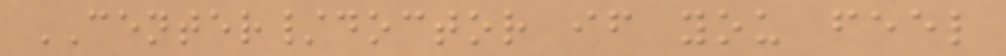CENTER/doctor if you feel
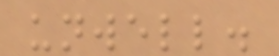unwell.
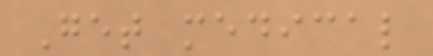Get medical
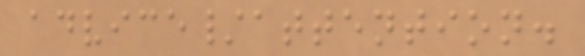advice/attention.
